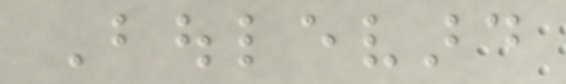Boulevard
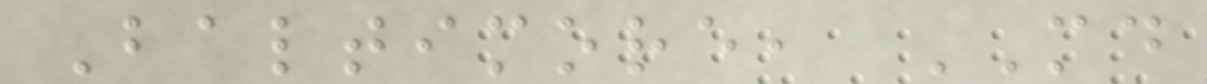Baltimore, MD
